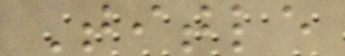Title
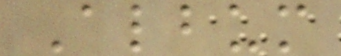Album
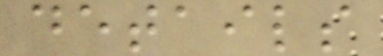details
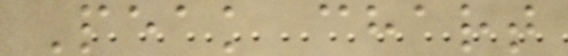Peak chart
